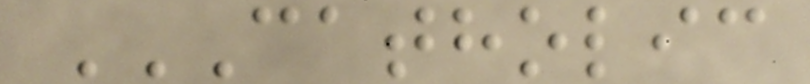CATHOLIC
